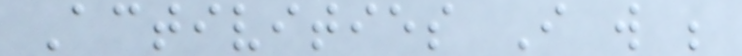Activities I will be
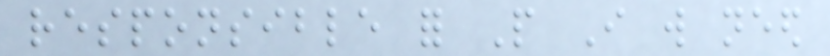responsible for People I will need
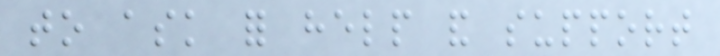to ask for help and support
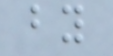by
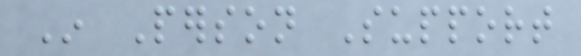In Person Support
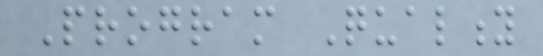Program Quality
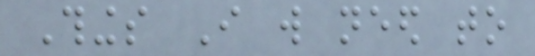Things I will need to
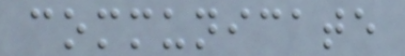communicate
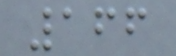166
